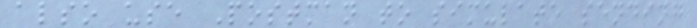also use Postman to simulate sending
